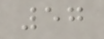57
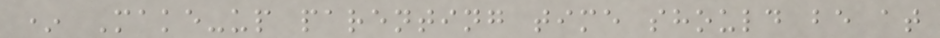* Make-up parenting time should be at
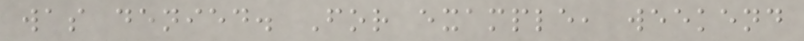was denied. For example, weekend
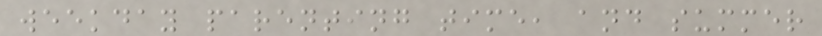weekday parenting time, and summer
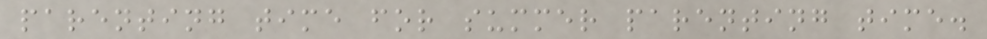parenting time for summer parenting time.
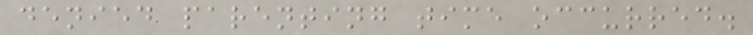denied parenting time occurred.
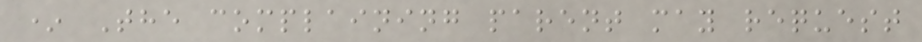* The complaining parent may request
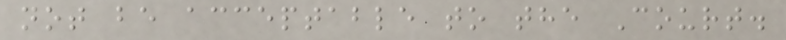not be acceptable to the Court.
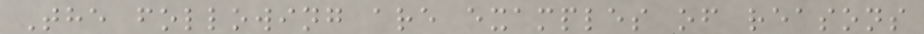The following are examples of reasons
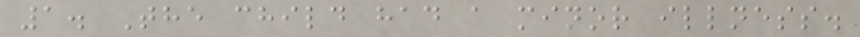1. The child had a minor illness.
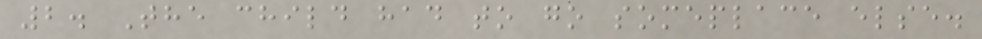2. The child had to go someplace else.
